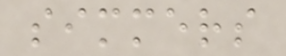simmers
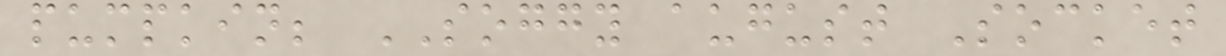pumpkin; SOGGY august Socket
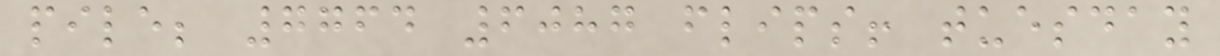pile; 7764 6087 flips! tuesday
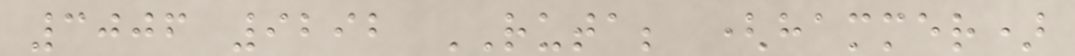3006 9292 RUTA; (hammer)
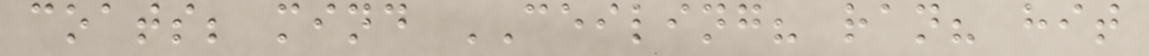coats; mind CEILING? ran? hit
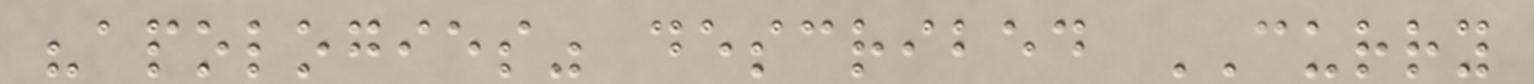"apologies" described CURRY
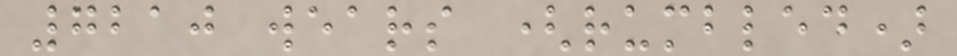7210 wears (rumbled)
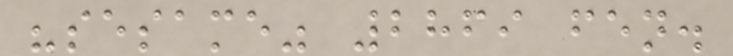"sesame" 2869 fen.
